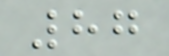87
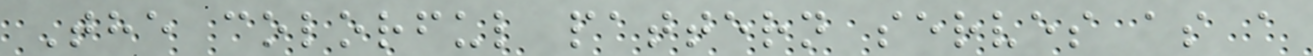The colorful pattern serves as a
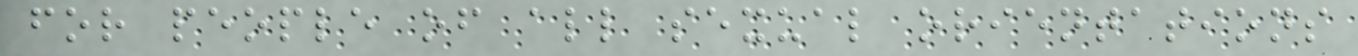for people of all sexual orientations
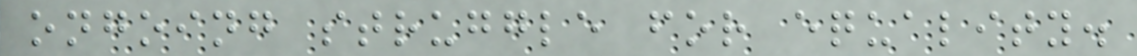ongoing struggle for equality.
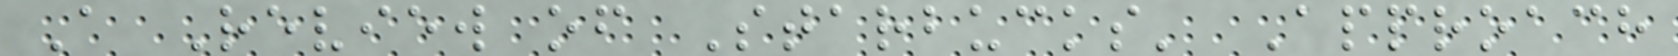A Review of Starbucks' Approach
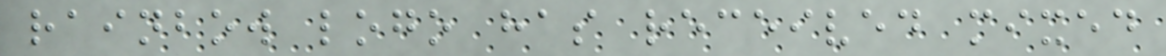rainbow logo has received mixed
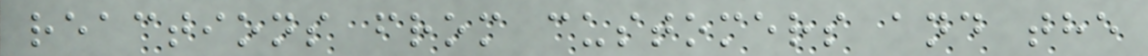reactions from customers and the
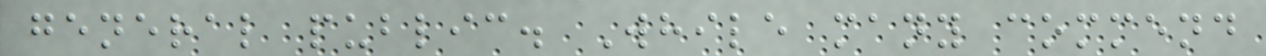general public. While many commend
